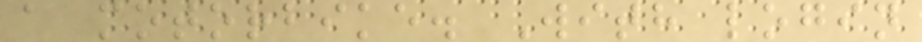a motorbike. With login
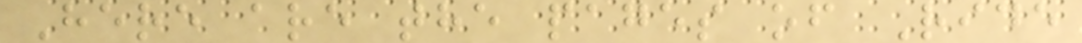Here are the pages of Ride
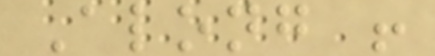Along !
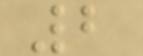2
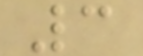3
